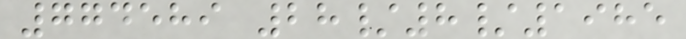774589 28/8/1985
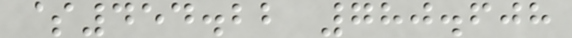$454.22 780.608
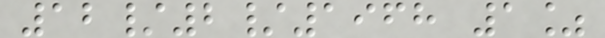12/2/1968 1%
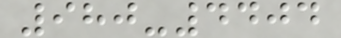980-4404
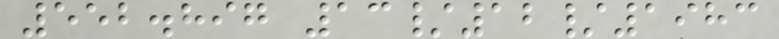552.897 13/12/1983
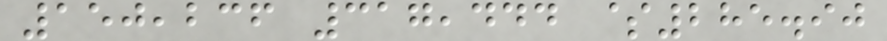150,236 317,444 $285.90
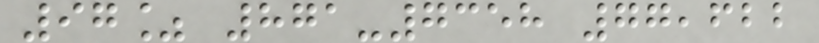97% 871-7358 77,622
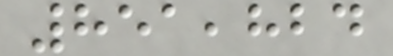851,824
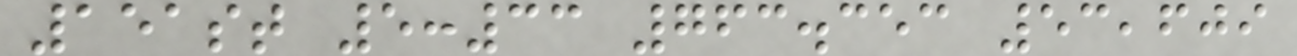151st 5:33 763.353 53,609
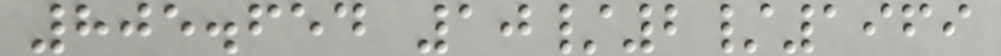805.654 10/2/1969
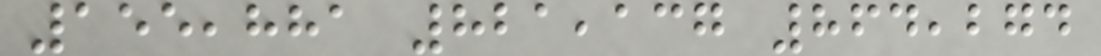155,881 821,137 864,274
